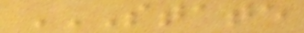STATE
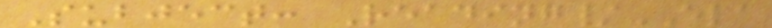Subject: Reading/ELA
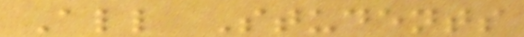All Students
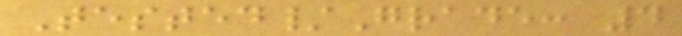Tested/Grade: 4
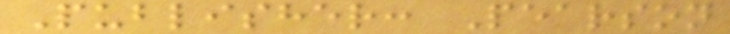Publisher: Pearson
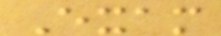Exam
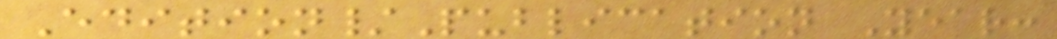Edition/Publication Year:
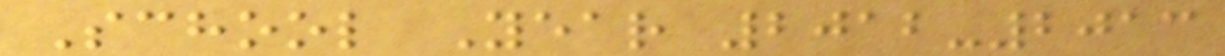School Year 2012-2013
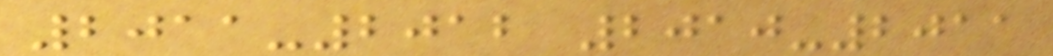2011-2012 2010-2011
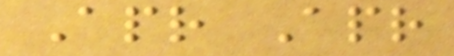Apr Apr
